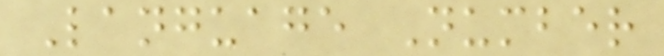Language Number
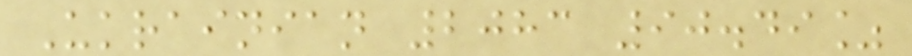Ukrainian 2083 90.49%
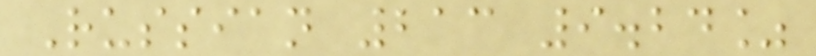Russian 213 9.24%
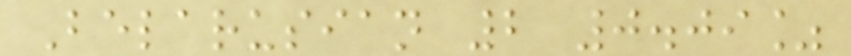Belarusian 2 0.09%
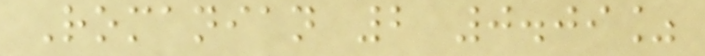Romanian 2 0.09%
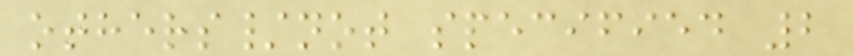others/not specified 2
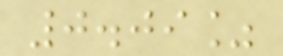0.09%
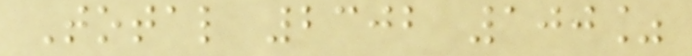Total 2302 100%
